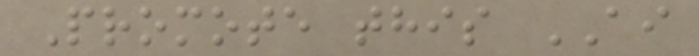Promote this AI
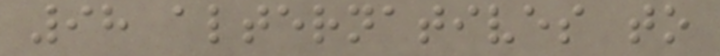98 alternatives to
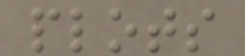plots
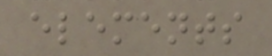elements
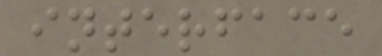interface
